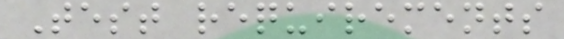Test requirements
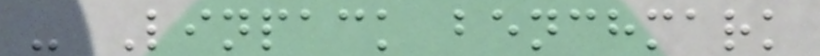- Linpack benchmark
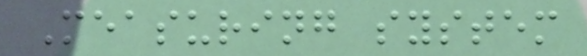Measuring system
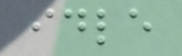idle
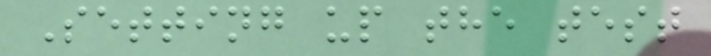Setting up the test
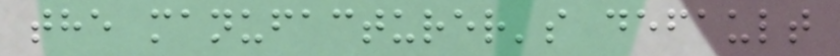the manufacturer's default
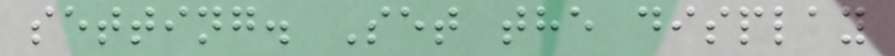setting. Set the display
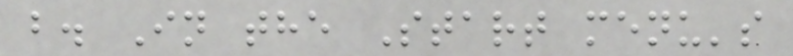b. In the Start menu's
